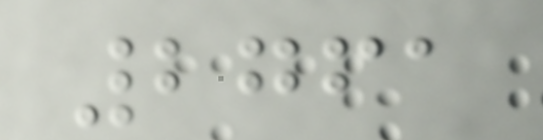2761
